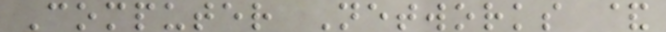Computer Networks &
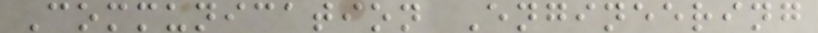Communication Engineering
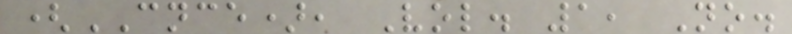(CNCE), Vol. 1, No.
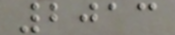2013
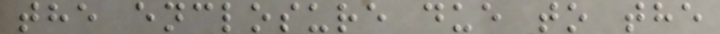the enclosure due to the
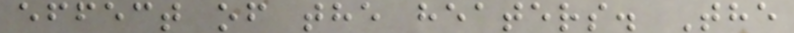effect of the heaters. The
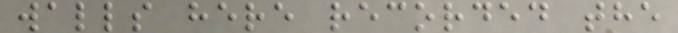walls here recorded the
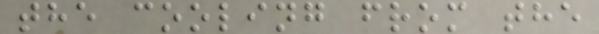the cooling from the
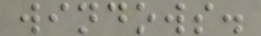windows.
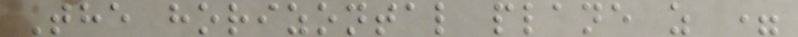The horizontal plane z =
